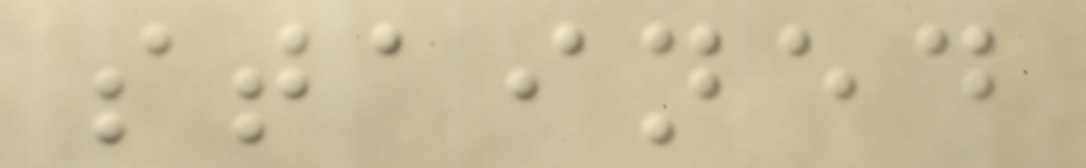stained
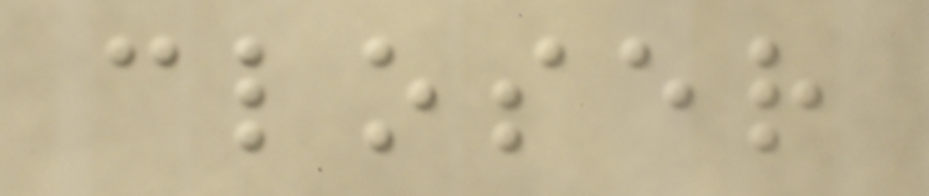closer
